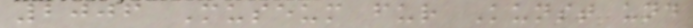2006 Museum fur Kunst und
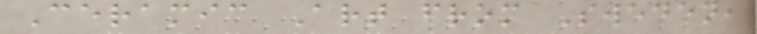Ceramic Art from Sweden,
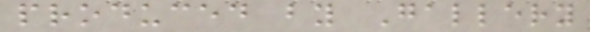produced by Gallery
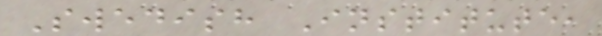Swedish Institute,
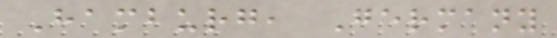Hamburg, Germany
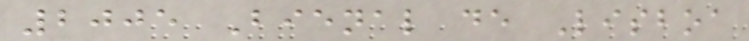2005 Bienal de Lisboa
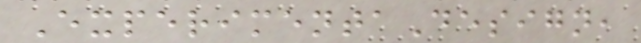ExperimentaDesign,
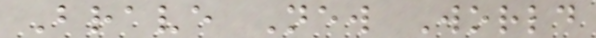Brave New World
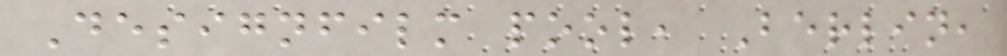Designfilm pool, Berlin,
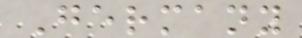Germany
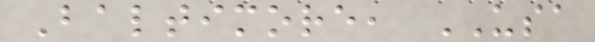Baltimore, USA
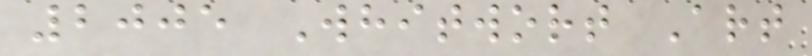2005 Whitwort Art
